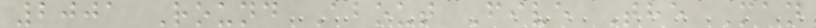2001 Round About Five The Man
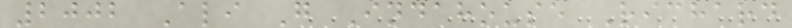2002 Ali G Indahouse Richard
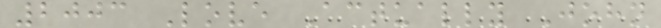2003 Love Actually John
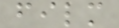film
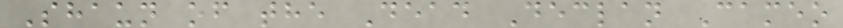Shaun of the Dead Declan Cameo
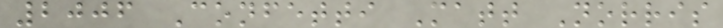2006 Confetti Matt Norris
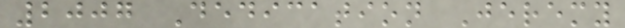2007 Dedication Jeremy
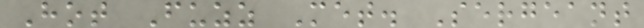Hot Fuzz Met. Sergeant
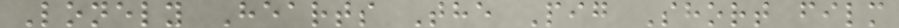Lonely Hearts The Pig Short film
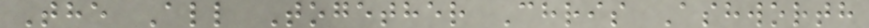The All Together Chris Ashworth
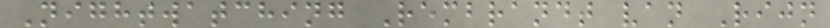Nightwatching Rembrandt van Rijn
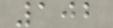102
